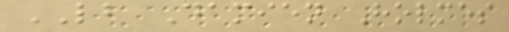LB Damien Holmes
